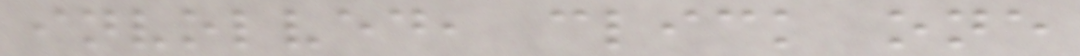involved, click one
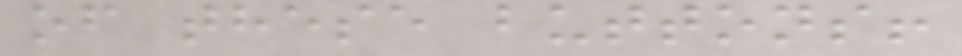of these buttons!
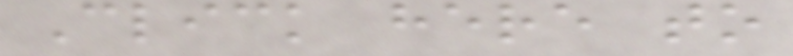Click here to
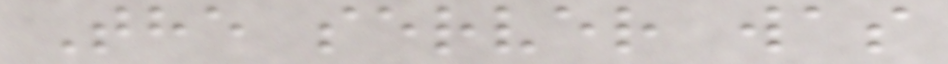The server was
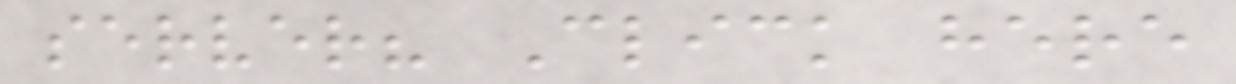server? Click here
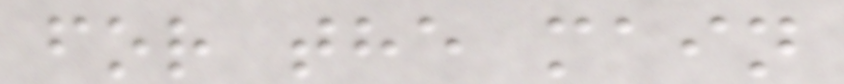for the main
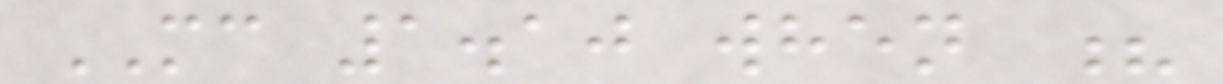MC 1.10 when ?
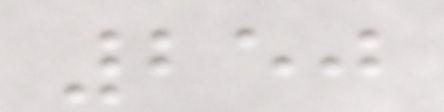250
